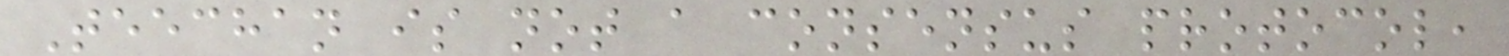Teechan is not a consensus protocol,
